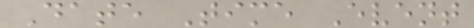Date Time Event
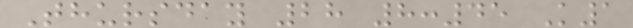Thursday 28 8:45 K1
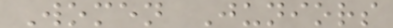Women Juniors
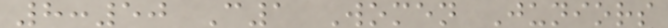8:50 C1 Women Juniors
